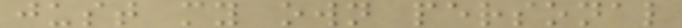just my own personal
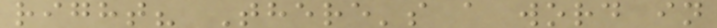right? There's a word in
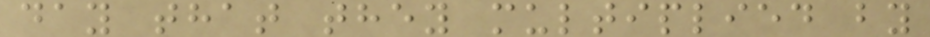day that they multiplied by
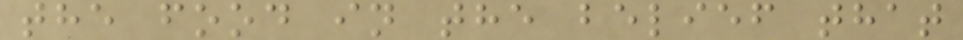the food in the belief that
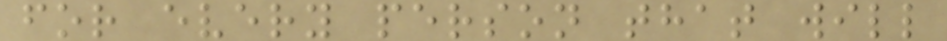for every person that will
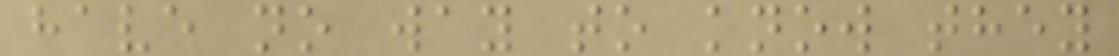have no way to know they
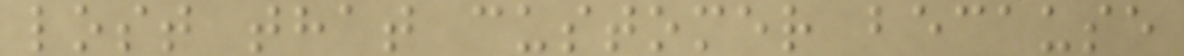lost that customer because
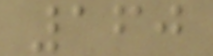160
